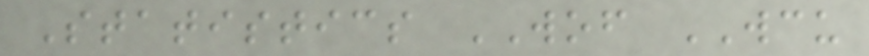Statistics WOF WCU
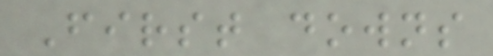First downs
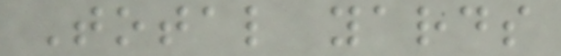Total yards
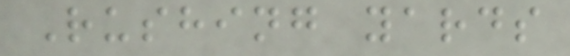Rushing yards
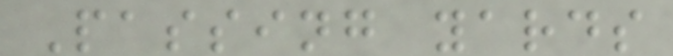Passing yards
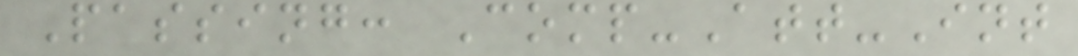Passing: Comp-Att-Int
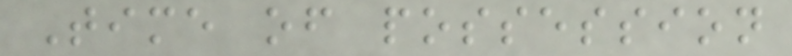Time of possession
